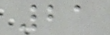21
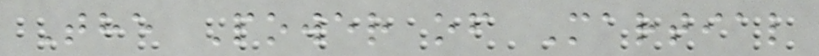The Power of Martial
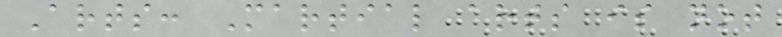Arts: Martial arts is not
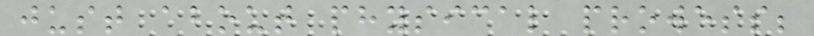just about physical prowess;
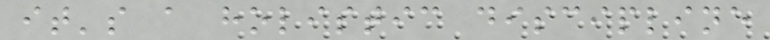it's a holistic discipline
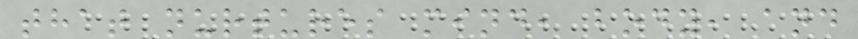that nurtures mind, body, and
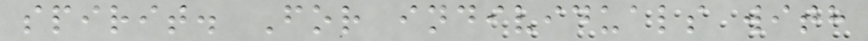spirit. For individuals with
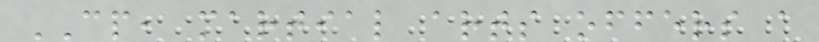CP, martial arts offers a
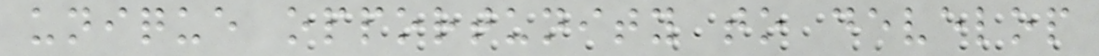unique opportunity to develop
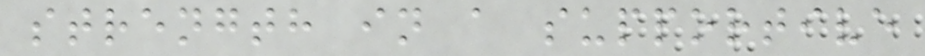strength in a supportive
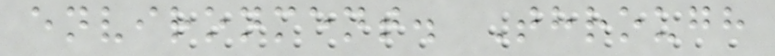environment. Through
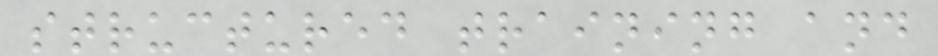structured training and
